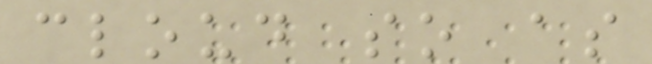cloud so as
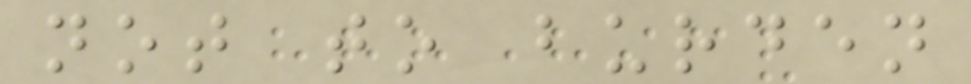not to burden
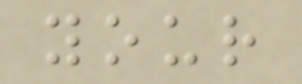your
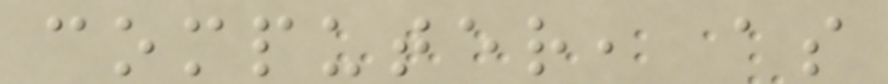computer, as
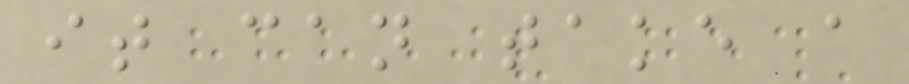it can take a
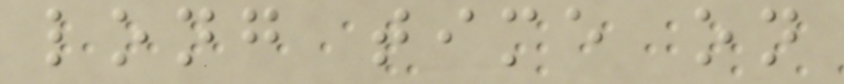long time on
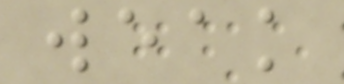weak
